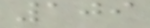109
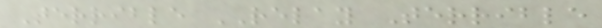Terrible RELAY Terrible
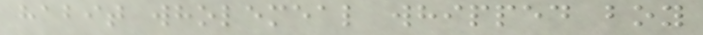habit wholemeal whipped boy
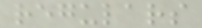regulars
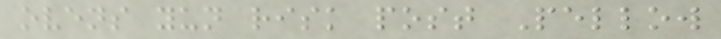ovens yun risk post Pellow
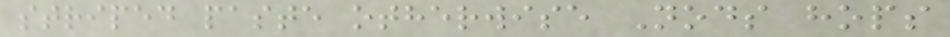striped paste otherwise Nods hops
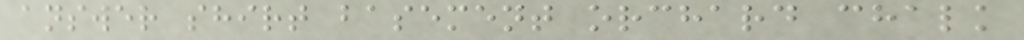answer shirt basement orchard chalk
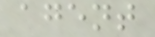agent
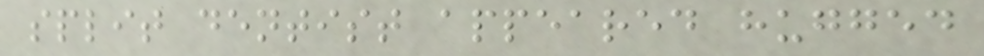split dentist appeared hugged
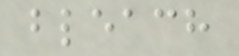bleach
